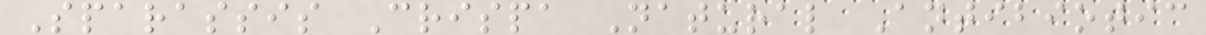Sparassis Crispa Natural Antibiotic
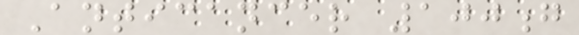Anticancer 100g
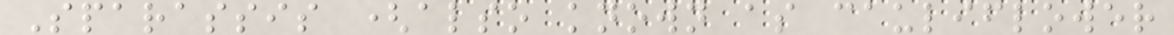Sparassis (also known as cauliflower
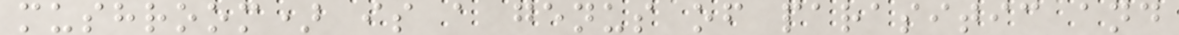mushroom) is a genus of parasitic and
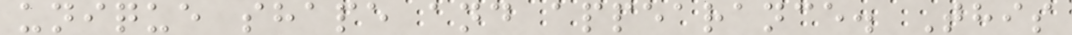unique shape and appearance. This
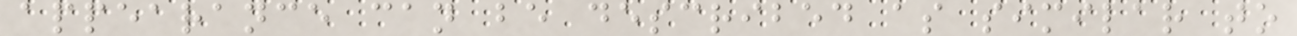appearance can be described as similar to
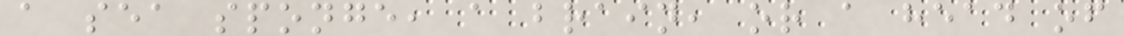a sea sponge, a brain, or a head of
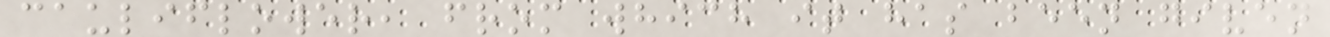cauliflower, from which it has been given
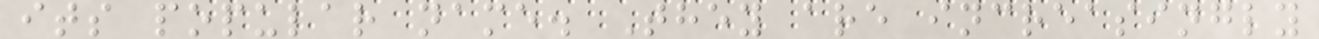its popular name. They are increasingly
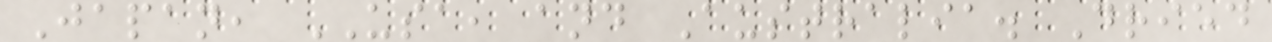Japan, USA, and Australia. Dried
